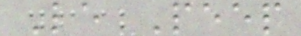Le Peep
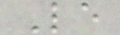Le
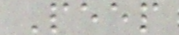Peep
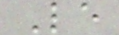Le
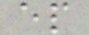ep
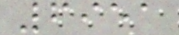6951
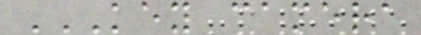KEY CAMERA
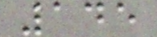145
